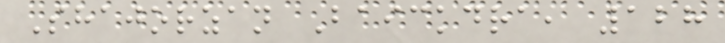Shajorzan Baickdra, 128
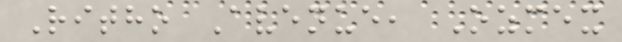Ritho Avenue, Ozmex
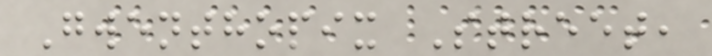Gwenthopix Street,
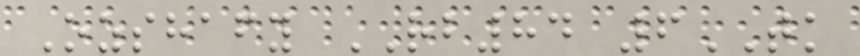Ozshafy RB84 6TK
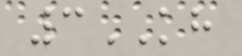3KH
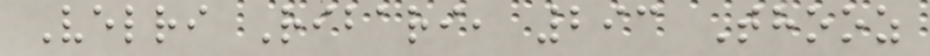Velri Ribari, 293 Thooz
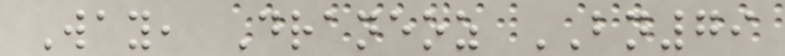Way, Draneoz BN79
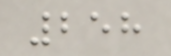258
